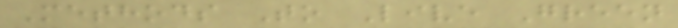Methods To Live Green
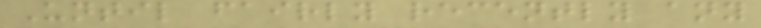Until fairly recently any
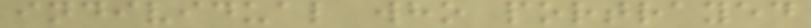individual who portrayed
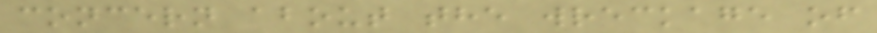concern about the wreckage of
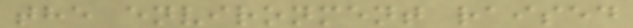the environment raised
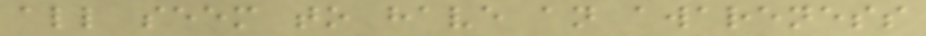all seem to have an awareness
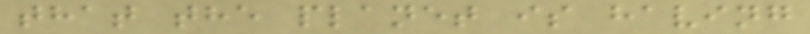that the planet is having
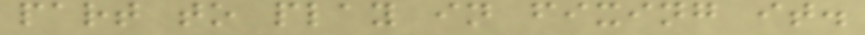part to play in fixing it.
